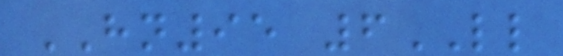HN95 6LL
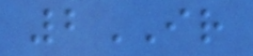2IR
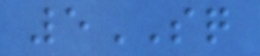5SQ
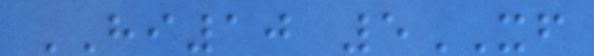HI10 5XF
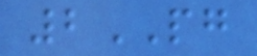2PG
